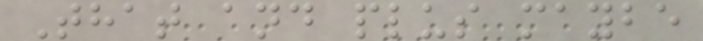That and plus maybe
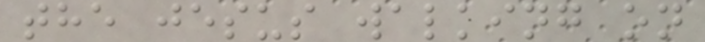the jesus walking on
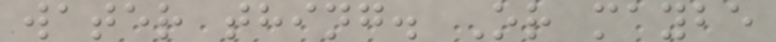water thing. Or maybe
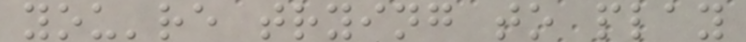you're trying to play
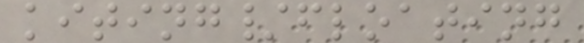kiting/floating
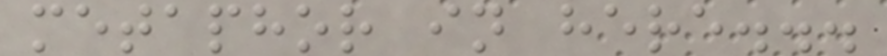metaphor in here...
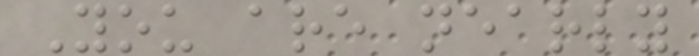You are nearly
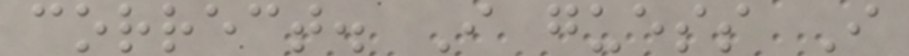correct. I guess I
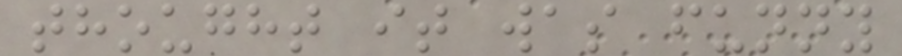thought it was funny
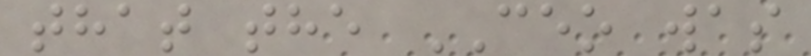that the CEO was
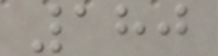180
